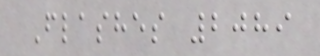Flashes 2089
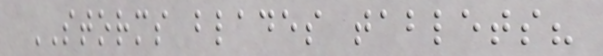STORMS blades tablets?
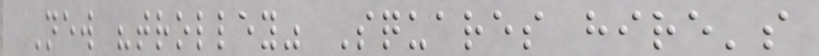New "trolley" Squares hire's
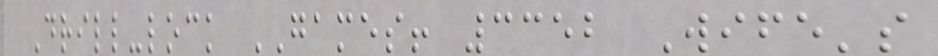Drill-lock GAMES! 3352 Wife's
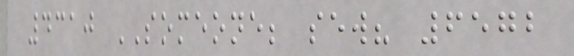4310 SOMEONE; sew? 6572
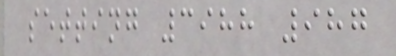setting 3988 987
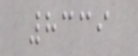8339
